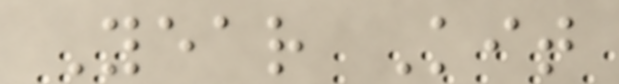Year Kit
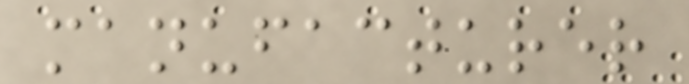manufacturer
